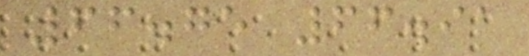66.75 66.91
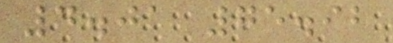4.01 75.92
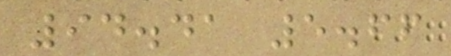94.41 5.66
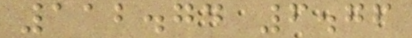112.74 6.76
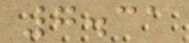7.31
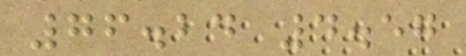76.24 4.57
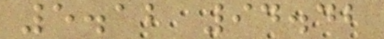5.12 94.42
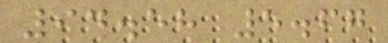94.58 5.67
